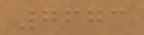7673
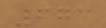673
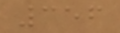356
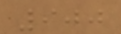900
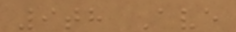9th Ave
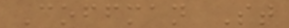Coffman St
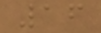16
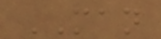MAN
